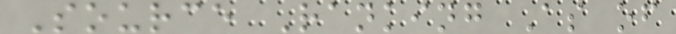Source Ranking As of
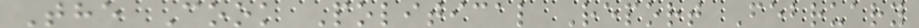The Cook Political Report February
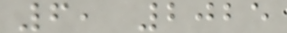6, 2025
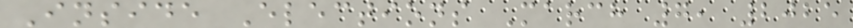Inside Elections March 7, 2025
